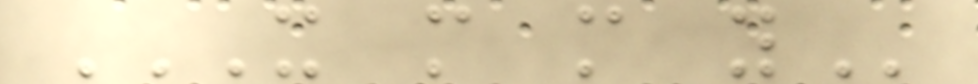X M M Y
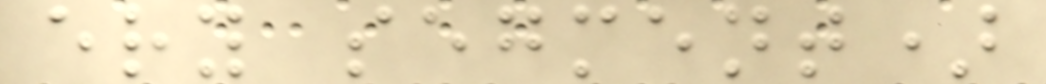ery segment)
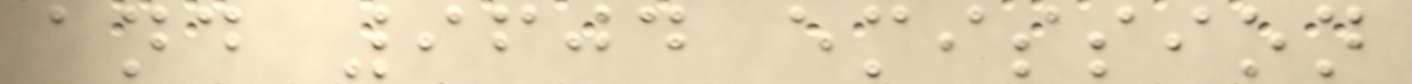and 9604 emission
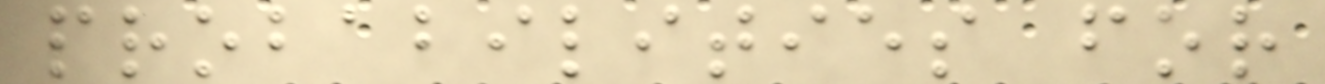probabilities for
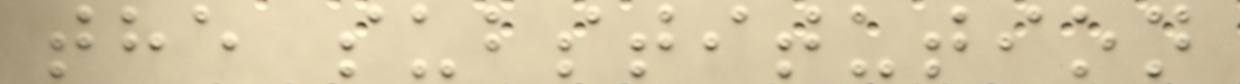the substitution
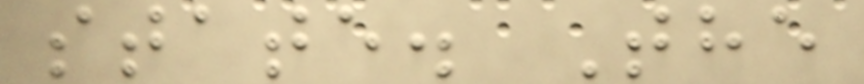state. The
